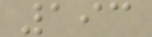193
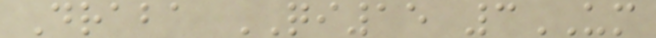Draba QI15 3UM
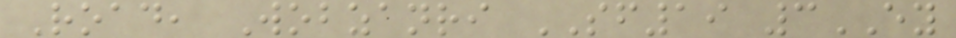Road, Wobzanri SF19 3EY
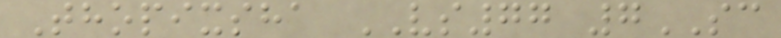Thopixsha VS77 7SC
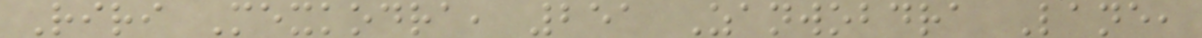Riri Mexkodra, 251 Zanwobdra Lane,
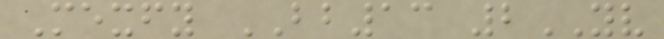Mexfy BB13 2YV
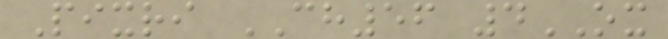Pixri CH56 4OX
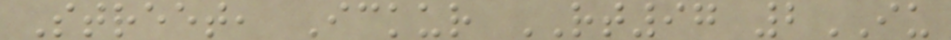Street, Ickur RT97 2IU
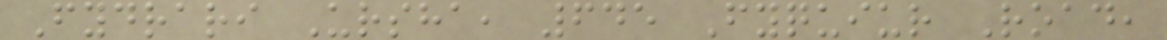Fydrari Ursha, 645 Fyquiur Road,
